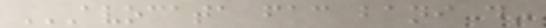AVOCATA FAC BANI DIN
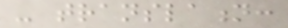- translation:
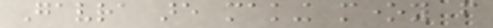Gavra are making money from
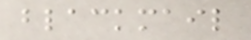blackmail
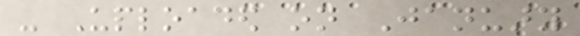- Uploaded on January
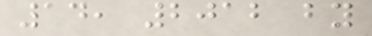14, 2012 by
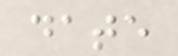date
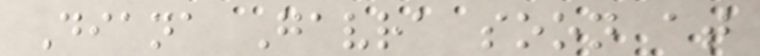Diana Gavra soon at
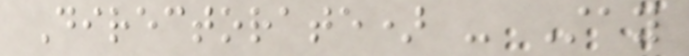Directorate) - Stay
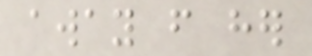away from her
